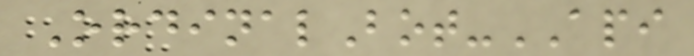OrdinalBot-API
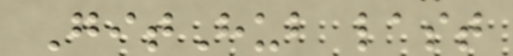GitHub last
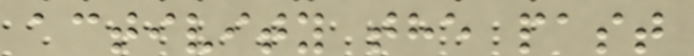activity the past
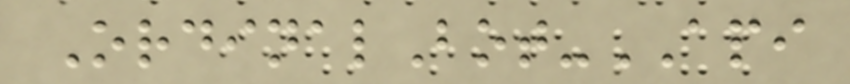OrdinalBot-API
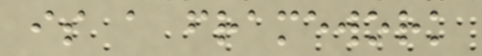is a framework
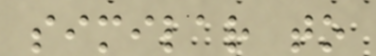similar to
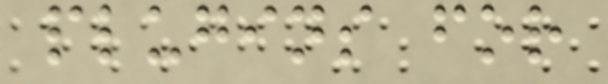plugins for
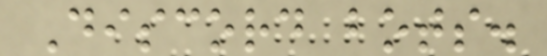Discord bots.
